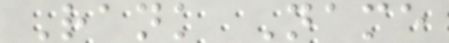Rank Name
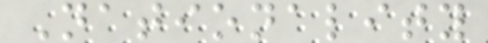Nationality
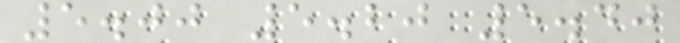5.00 5.20 5.40
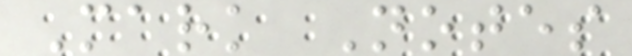Mark Notes
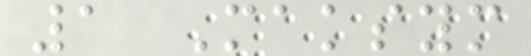1 Maksym
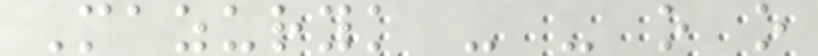Mazuryk - - o o
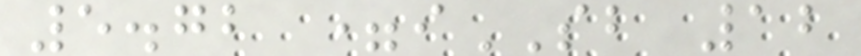5.72 =iSB 12
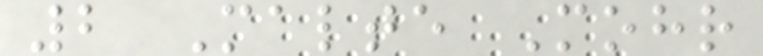2 Malte Mohr
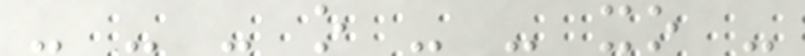- - - o - - xo -
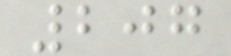207
